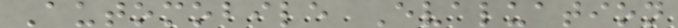Automobile Evaluation
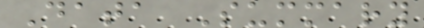Data Summary
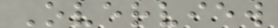Overview
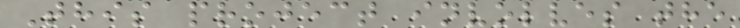This project involves the
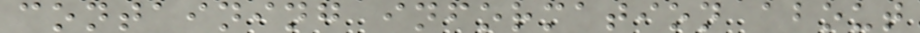containing information about
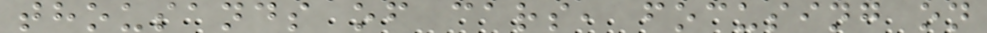thousands of cars, focusing on
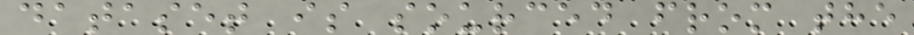dataset is sourced from the
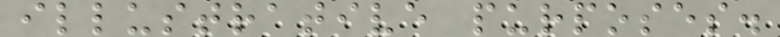illustrative purposes.
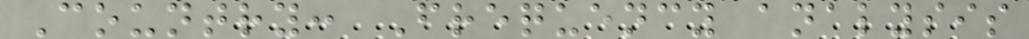Country: Frequency analysis
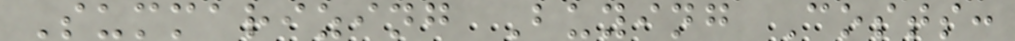Summarizing Buying Costs:
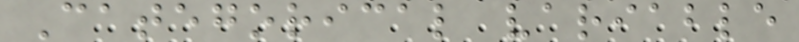Categorical variable
